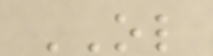OL
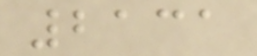2131
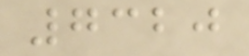7320
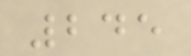245
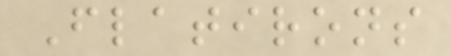Flatirons
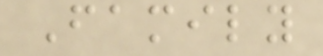Family
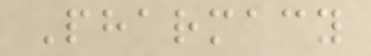Pharmacy
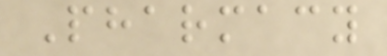Pharmacy
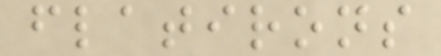flatirons
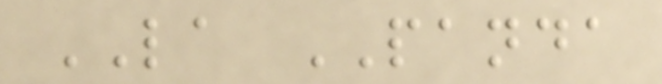LA PANDA
